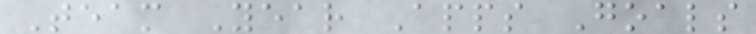Team Year Apps Goals
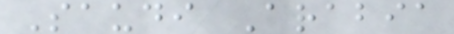Saudi Arabia
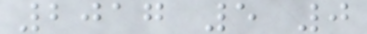2017 5 0
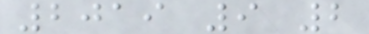2019 9 2
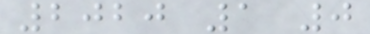2020 1 0
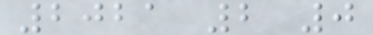2021 2 0
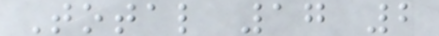Total 17 2
